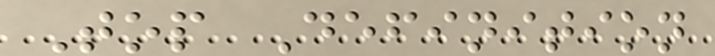Top Definition
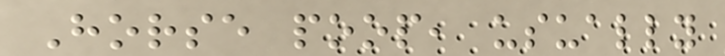Horse poop, usually
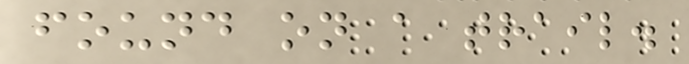found on a trail.
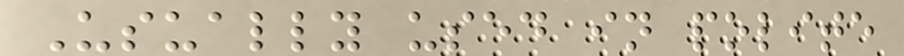Usually used in polite
